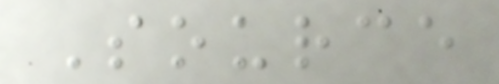Source
